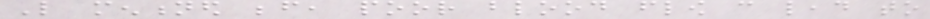Like mentioned before, poor blood flow can lead to
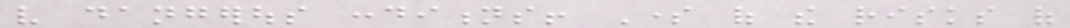very dangerous conditions! Some of the risks of
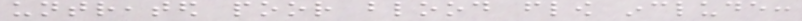untreated poor blood flow include:
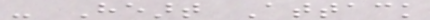- Heart Attack
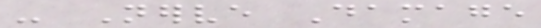- Nerve Damage
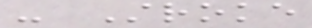- Stroke
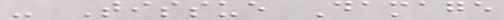- Tissue Damage
